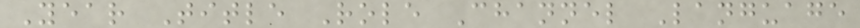Year Title Role Channel Language
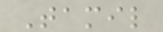Tamil
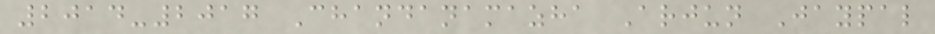2014-2017 Chandanamazha Arjun Jaypal
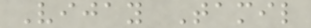Vijay Tamil
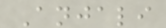Anjali
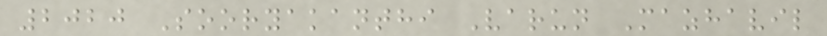2020 Sooryakanthi Varun Mazhavil
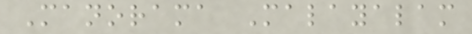Manorama Malayalam
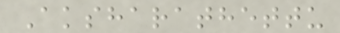Aksharathettu
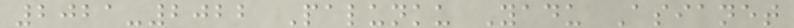2021-2022 Palunku Yadu Asianet
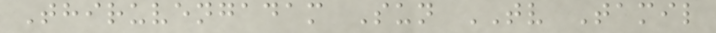Thiruvengadam Sun TV Tamil
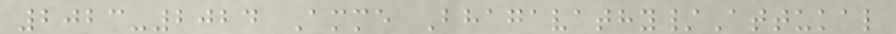2023-2024 Amme Bhagavathy/Attukal
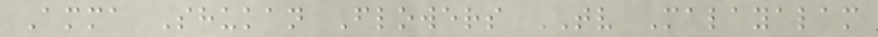Amma Shukan Flowers TV Malayalam
